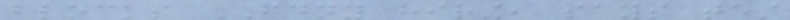blocks FDNY hiring, says test
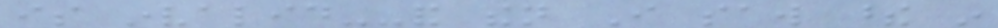is invalid--and then I saw these in
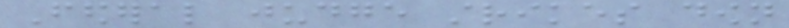Federal judge strikes down
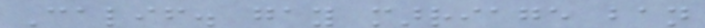Calif. gay marriage ban
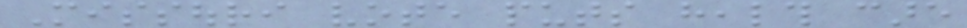Missouri vote puts health care
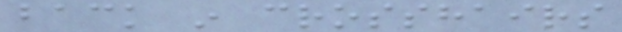back in crosshairs
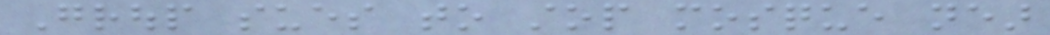Group sues to stop mosque near
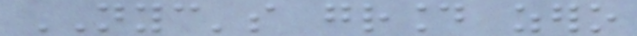NYC's ground zero
